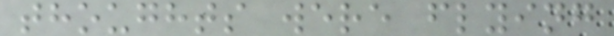thoughts were flying
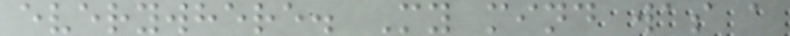everywhere. My mind was a
